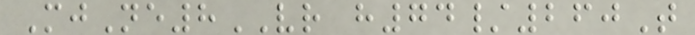MjNe8VR h74/260T
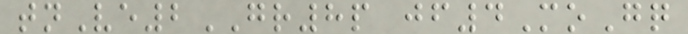tnVe2GR8p jf4MoGq
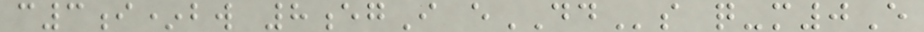c3i*bw 8egI eDDs q-m0E
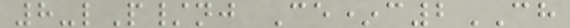8-lP/nj Ce*c2CH
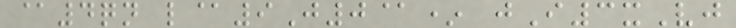@4qn l@9J0@* jI3xVj
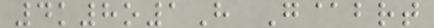4k8o1H G@brt
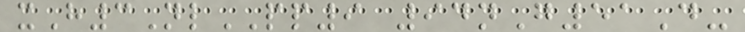xH3NlPP9 94nG51D-
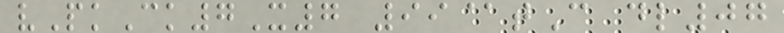vPkCk7X7 99@tC dl07
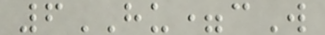6HU=cW
